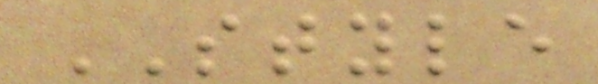STYLE
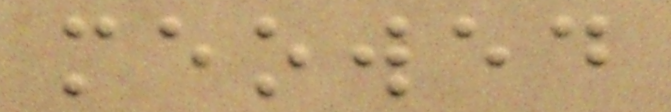meowed
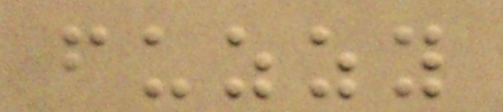fuzzy
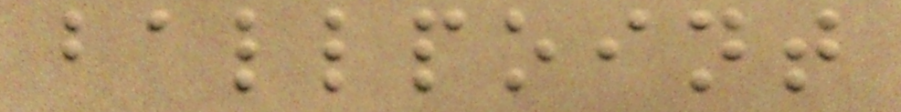ballpoint
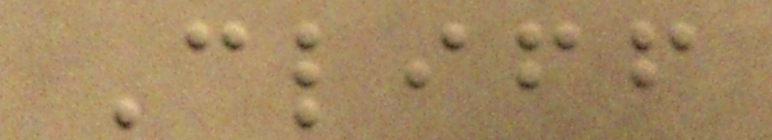Cliff
